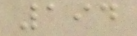194
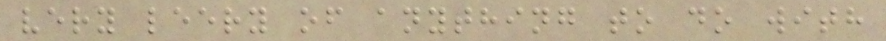very leery of anything to do with
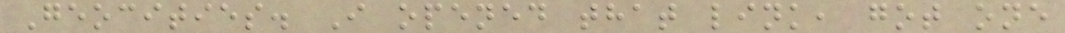Geocities. I opened that link, got one
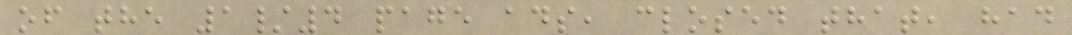of the 1/4 page ads, closed that, had
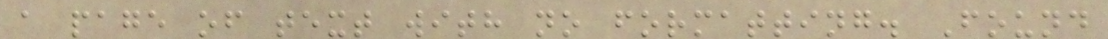a page of text with no formatting. Found
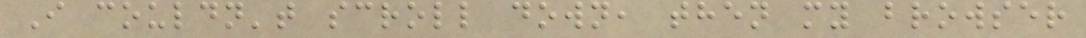I couldn't scroll down, then my browser
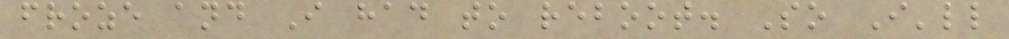froze and I had to reboot. So I'll
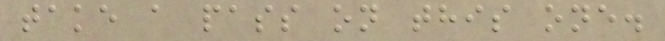take a pass on this one.
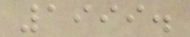1999.
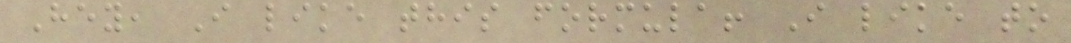Hey, I like this formula! I like to
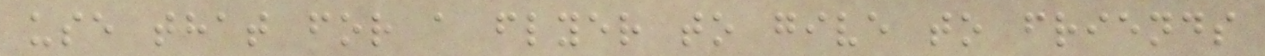use that for a flyer to give to friends
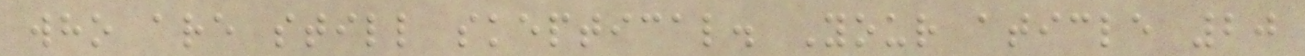who are still skeptical. Your aticle 20
